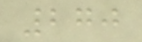270
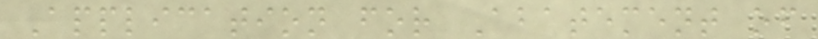Application for Abatement of
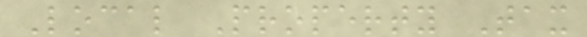Local Property Tax
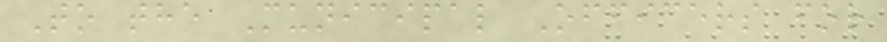To the Municipal Officers for
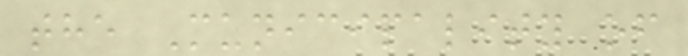the Municipality of
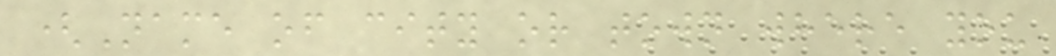(Name of city or town where you
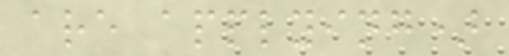are applying)
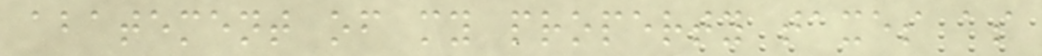abatement of my property taxes as
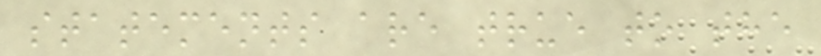statements are true to the
